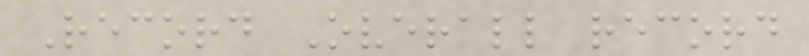Record Overall record
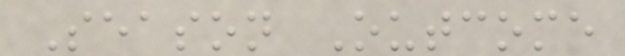Season Outcome
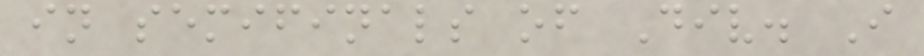in semifinals of Div. I
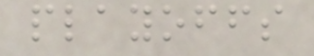playoffs
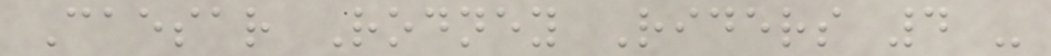Caesar Rodney Riders 4 -
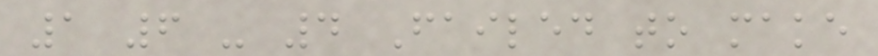1 6 - 4 Failed to make
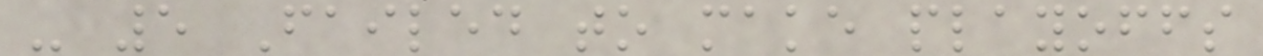- 5 Failed to make playoffs
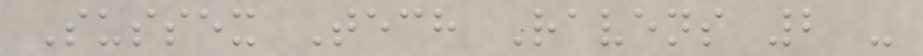Sussex Tech Ravens 2 -
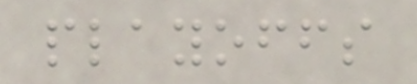playoffs
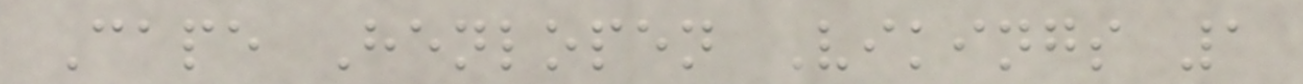Cape Henlopen Vikings 1
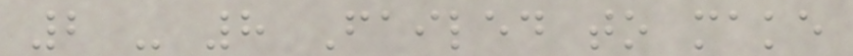2 - 8 Failed to make
